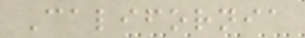California
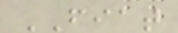FIAT
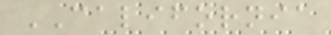CALIFORNIA
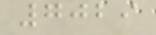7029
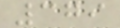379
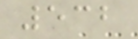532
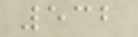532
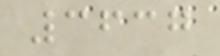3637
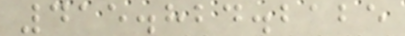415.824.2125
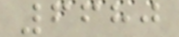6680
